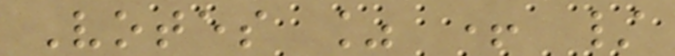Votes % + /
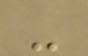-
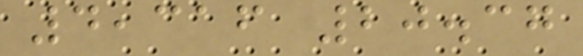4,316 20.37
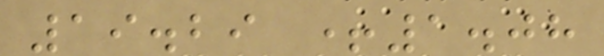19.29 +1.08
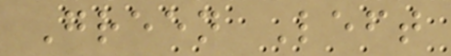Green Left
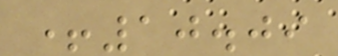+10.09
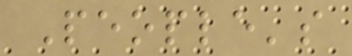People's
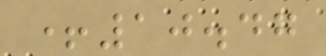+10.47
